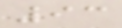93
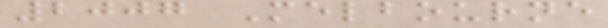2007 Melbourne
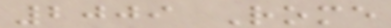2009 Rome
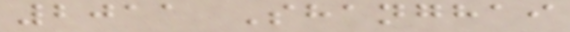2011 Shanghai
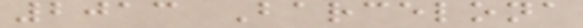2013 Barcelona
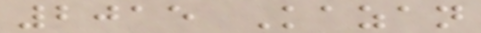2015 Kazan
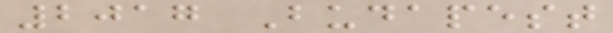2017 Budapest
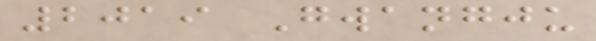2019 Gwangju
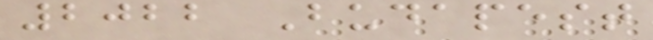2022 Budapest
